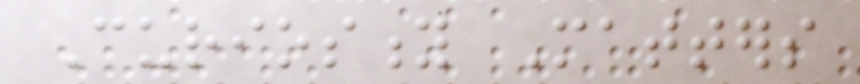Curiosity Matters
